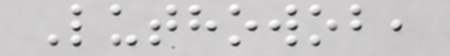Luthowob,
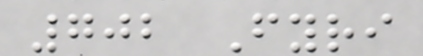702 Fyri
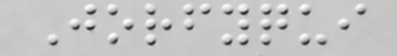Jorfyqui
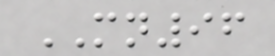MN96
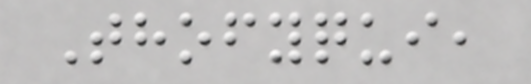Thofyqui,
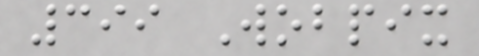399 Wobpix
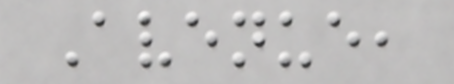Avenue,
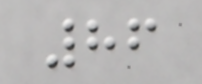86
